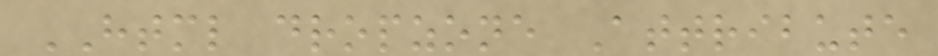HTML dropzone Attribute
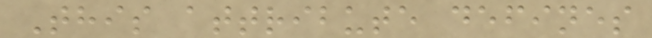This attribute defines
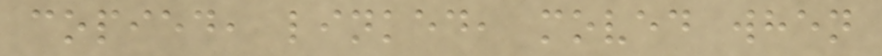copied, linked, moved when
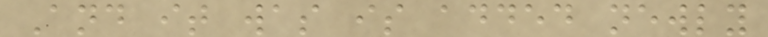And it was is added newly
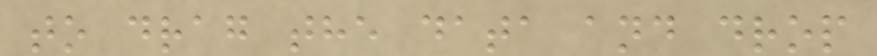to drag the data and drop
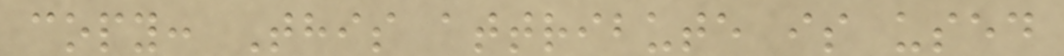copy: This attribute is used
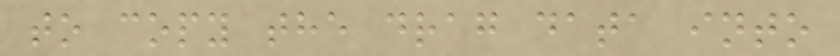to copy the drag data into
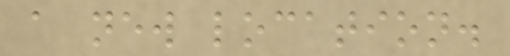a new location.
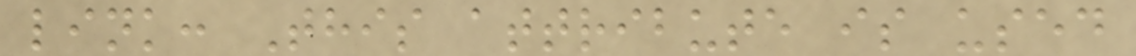link: This attribute is used
